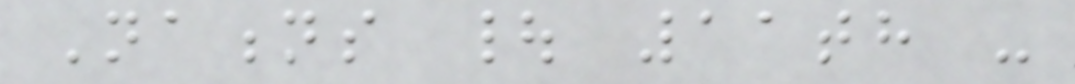Nations | 11th -
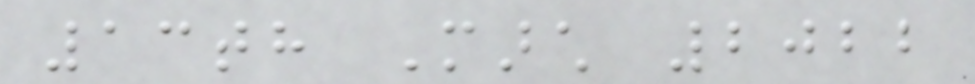13th March 2022
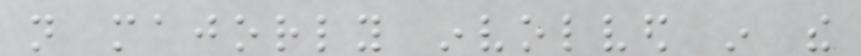not majorly involved in the
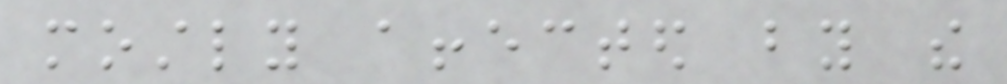mostly affected by the
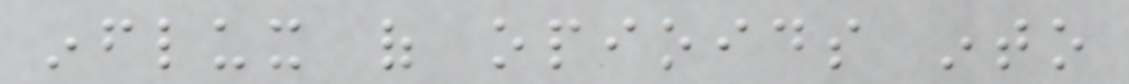influx of opioids into
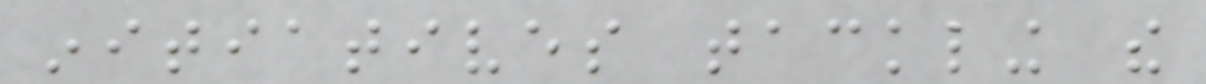initiatives tackling the
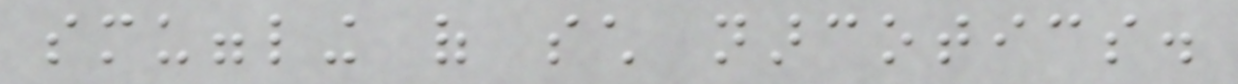smuggling of such narcotics.
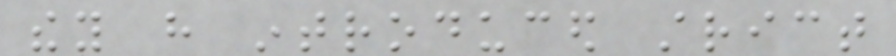they have introduced strict
